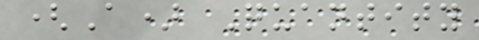(A) Quantity
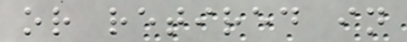or retired in
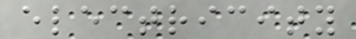electricity
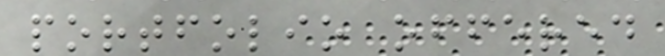portfolio offered
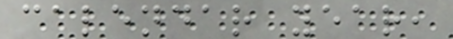calendar year,
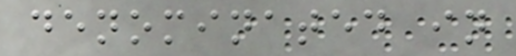denominated in
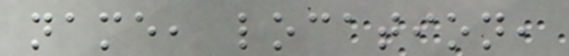name, location,
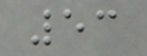53
